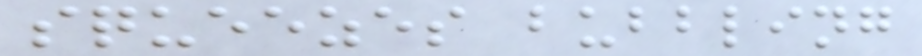squeezes bubbling
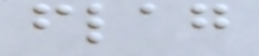flag
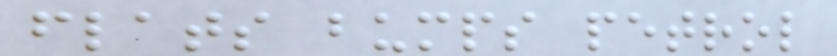flats bumps petrol
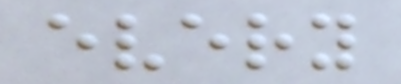every
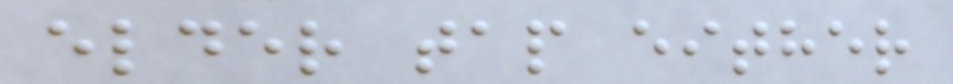elder tap either
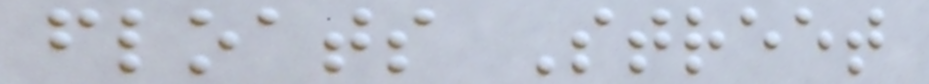floats Street
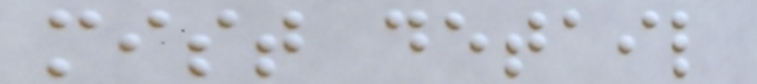mist detail
